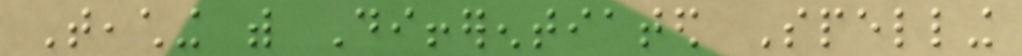Teaching with Differentiated Spelling
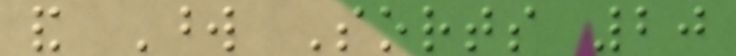and Word Sorts 20
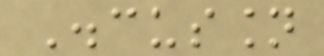Discussion
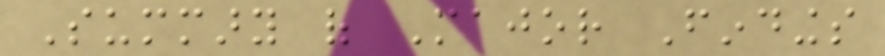Summary of Major Findings
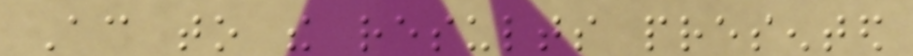According to the results presented
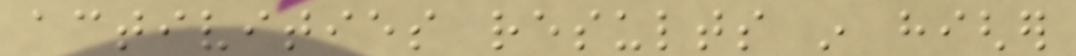activities results in higher
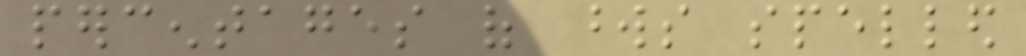percentages of words spelled
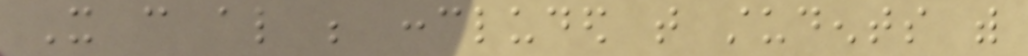It can also be concluded that students with
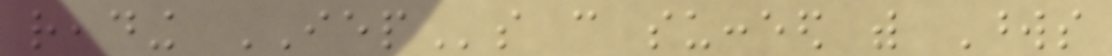reading IEPs can succeed with Words
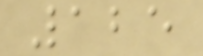125
